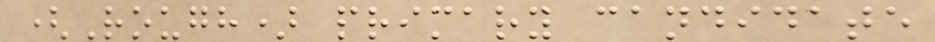(Rough) primary candidate
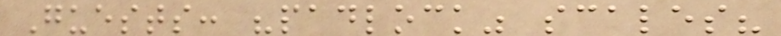Guests: "padlock" scales?
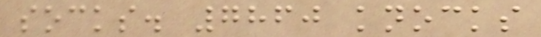socks. 7860 knocks
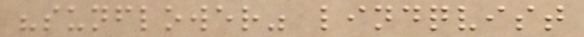"sunflower" lindqvist
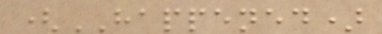(HAPPENED)
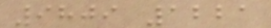9809 1221
